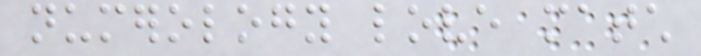numerology love match
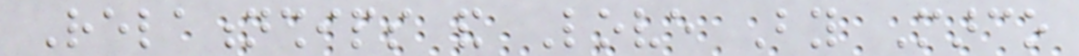Relationships and Love By Marco
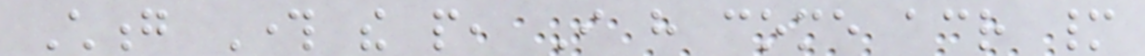Chong Through the people, I have come across many
